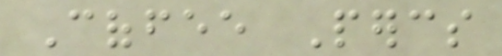Coffee Percs
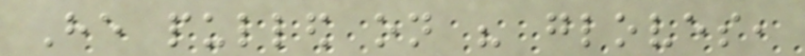He pulled on his gloves,
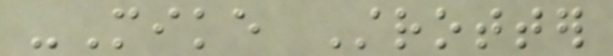-Mike Strotter
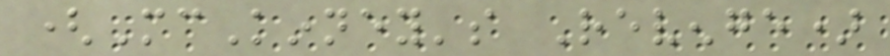(McKinney's Revenge)
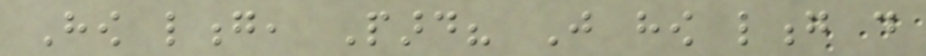How long, Pard? Just how long do
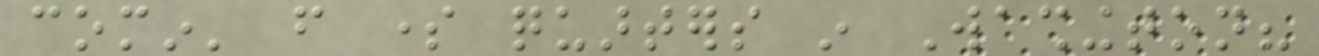comin' from some quarters in Washington?
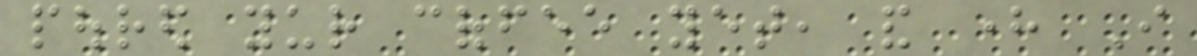poured yur coffee yet, and here I
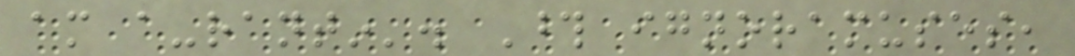am a-rantin'. Those ignoramuses,
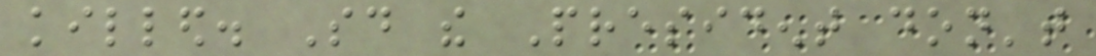killed. Said the President don't
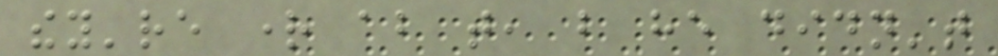they're right about that, but he didn't
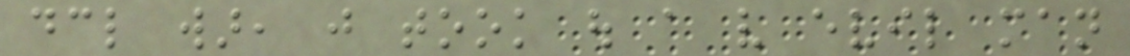declare war, just took out a very evil man
